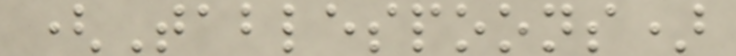(Tablespoons)
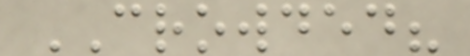CROWDED?
